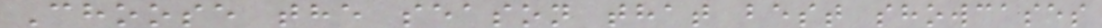Choose the season that best showcases
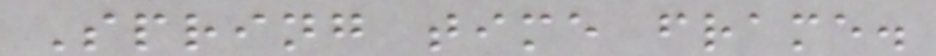Spring time frame.
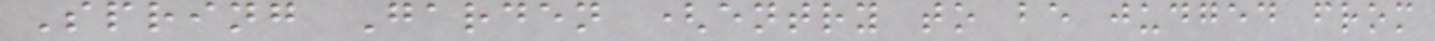Spring Garden (entry to be judged from
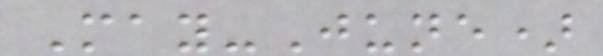May-June)
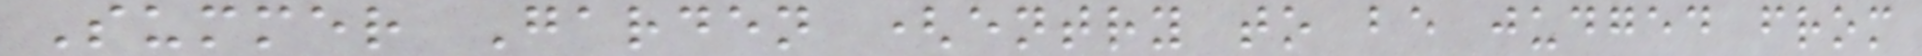Summer Garden (entry to be judged from
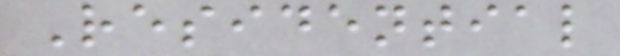Residential
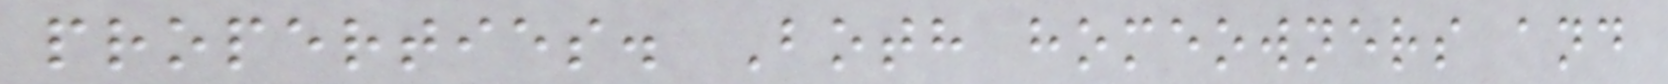properties. Both homeowners and
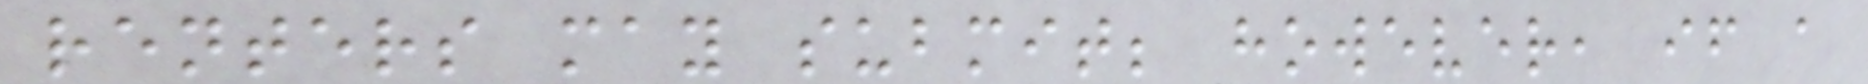renters may submit; however, if a
